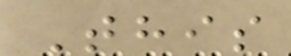This
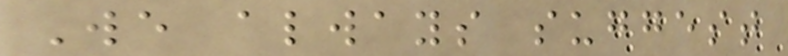We always suggest
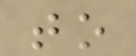to
